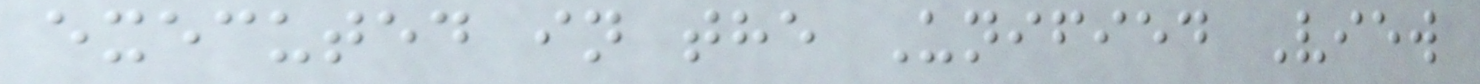executed in the Unified View
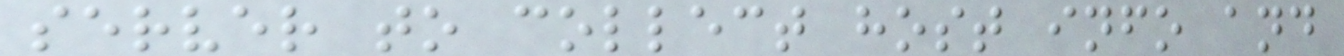server to collect host info and
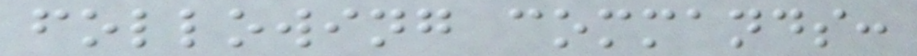following commands:
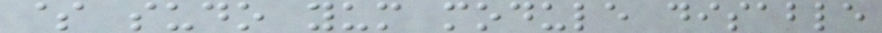$ sudo yum module disable
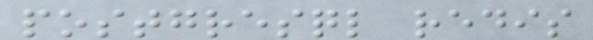postgresql redis
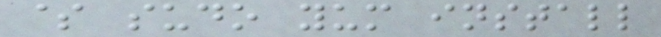$ sudo yum install
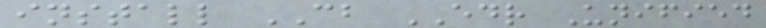install CB EDR Unified
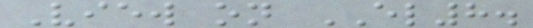View on EL8.
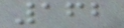162
